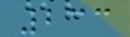233
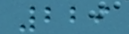229
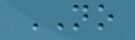NO
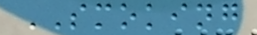SMOKING
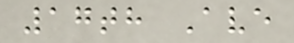17th Ave
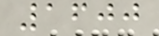1600
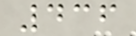436
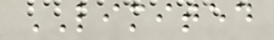LIMITED
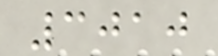3010
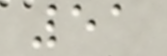51
